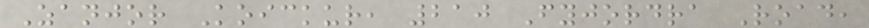Zanjor Koickur, 210 Fyjordra Road,
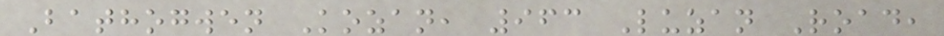Bathogwen Kozan, 963 Luzan Road,
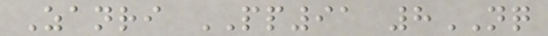Zanri PP91 8NQ
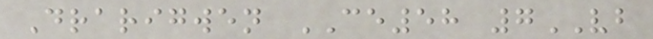Drarigwen CE58 7VB
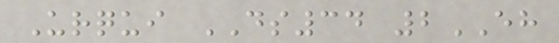Urqui DS34 2EH
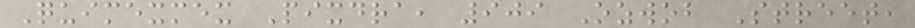Quimexmex Pixdra, 909 Ozwob Street,
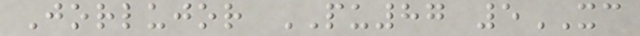Jorlujor PU87 5XC
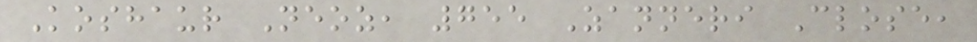Koshaur Neoz, 755 Zanneri Close,
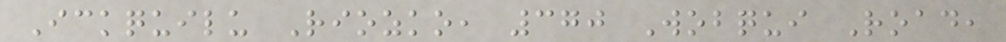Ickquilu Riozko, 370 Wobqui Road,
